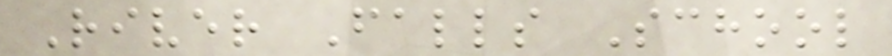River Falls School
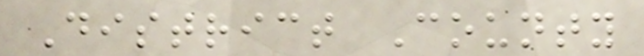District County
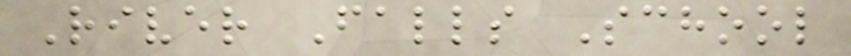River Falls School
